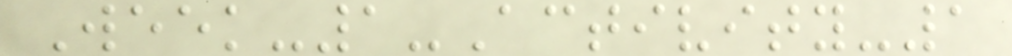Week-1-Activity-1
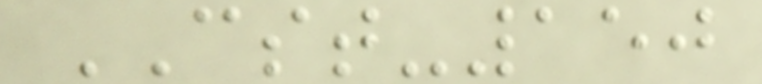CST-150
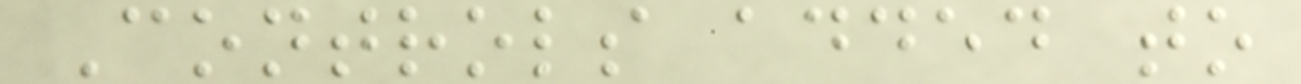Controls added to
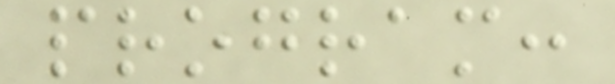program:
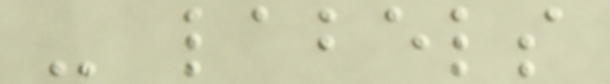- labels
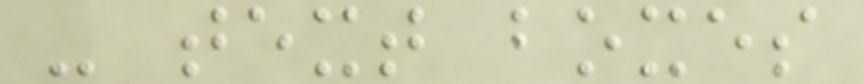- text boxes
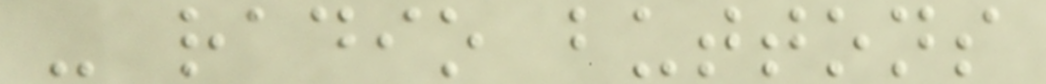- radio buttons
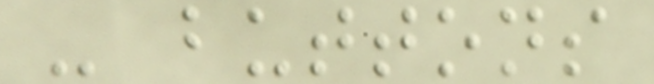- buttons
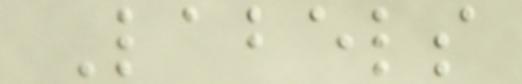Labels
